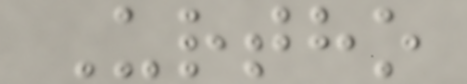Urtho
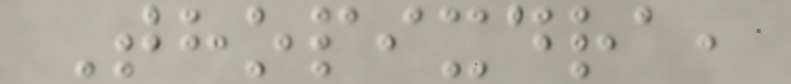Thopixdra,
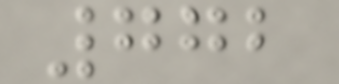772
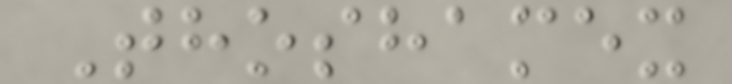Thoshamex
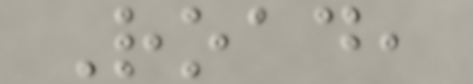Road,
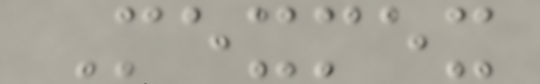Mexmex
